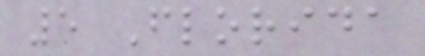5 Florida
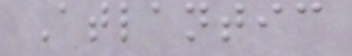Atlantic
